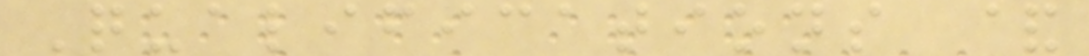Qualifications &
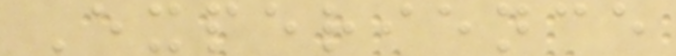Experience
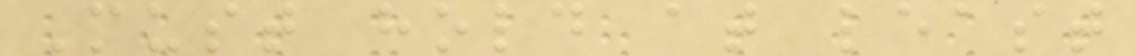Must hold at least
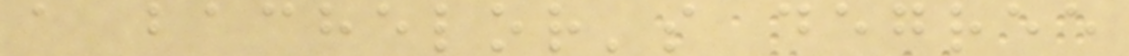a bachelor's degree
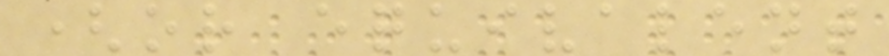(or equivalent
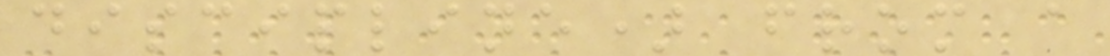discipline) from a
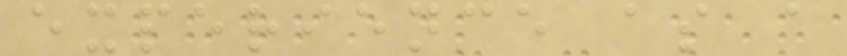experience as a
